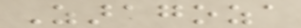Zaragoza
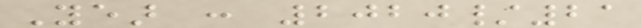Year : 2020/21
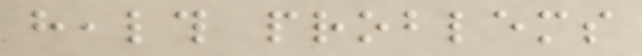health problems
